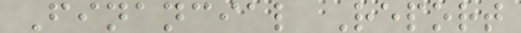Financial Report
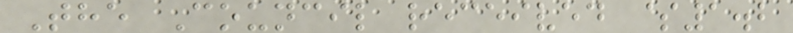The Council received $1.2
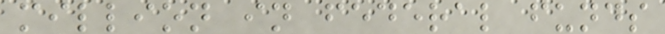million in federal funds
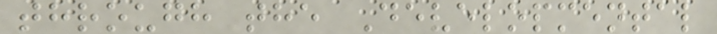through the Developmental
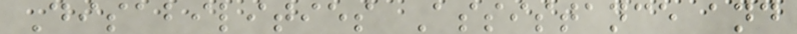Disabilities Assistance and
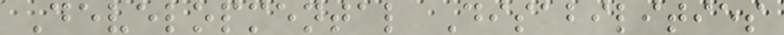Developmental Disabilities
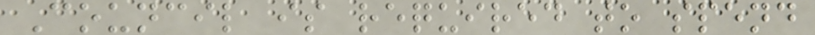Council is required to spend
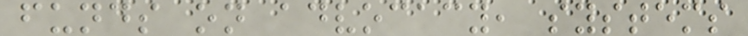funds on advocacy, systems
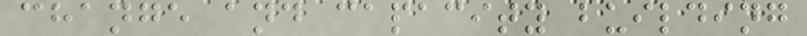change and capacity building
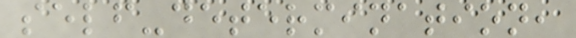self-determination,
